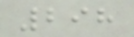298
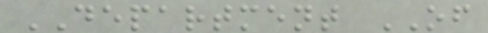DEPARTMENT OF
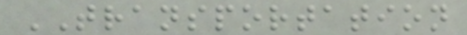TRANSPORTATION
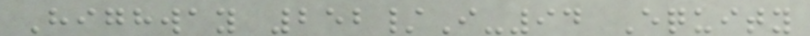Highway 252/I-94 Equity
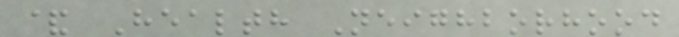& Health Neighborhood
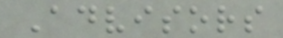Advisors
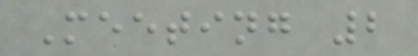Meeting 2
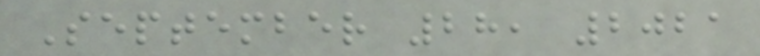September 28, 2021
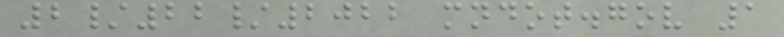2/22/2022 mndot.gov 1
